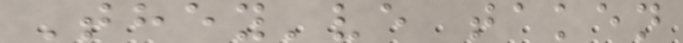They've taken
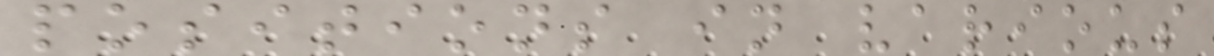positions in various
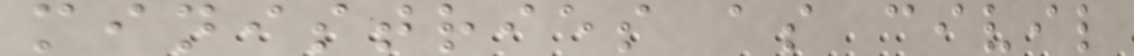ministries as civil
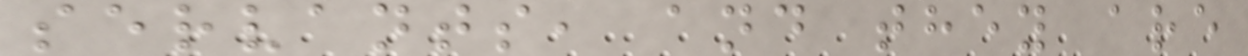servants, and they are
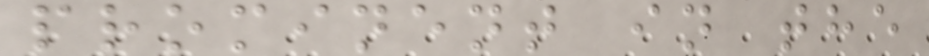prominent in the
